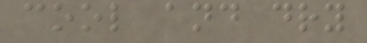cool and dry
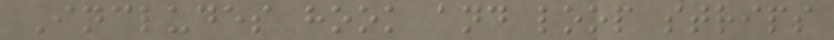Includes hook and loop strips
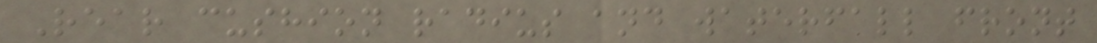Rear cushion radius and waterfall front
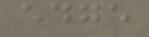edge
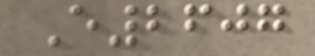E2607
